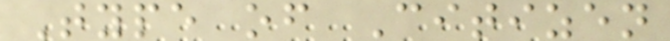Type of Citizen
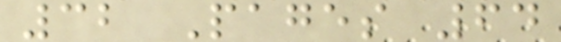32 Pages 64
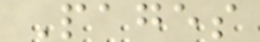Pages
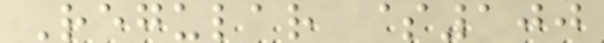Regular $100
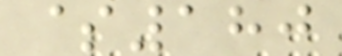$180
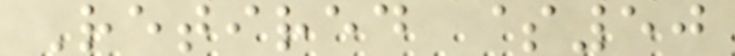Retired $50
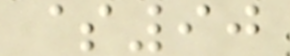$90
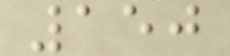150
